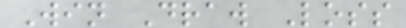Win Draw Loss
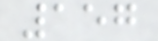157
